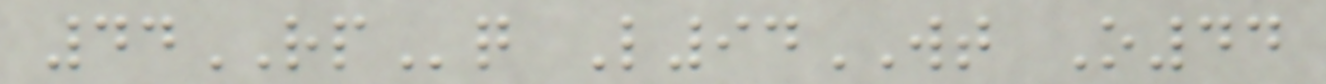44RPq L94WT O44
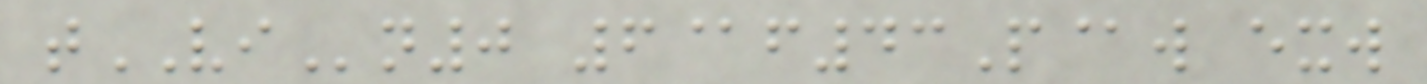tVIn0 6@f43P@w exw
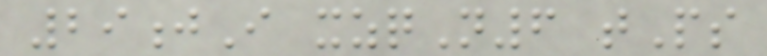29jI xzqN6 tPs
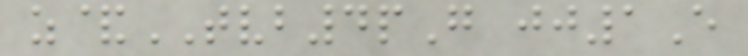z&TVB4pG jj1E
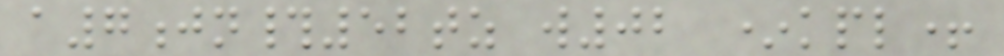a7jn#52tz w02 *kpl+
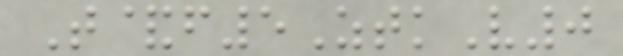T&f5ZtkV0
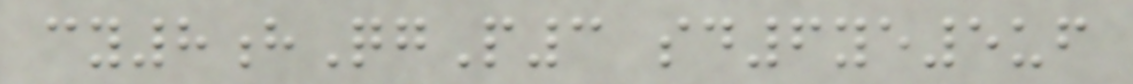cy8hQgP3 sd6ye5uf
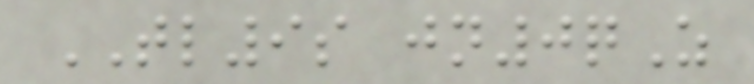TL9s jn0qZ
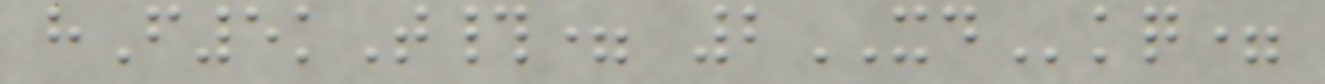hF5kT#= 2XDkq=
